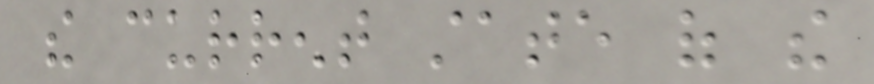the current state of the
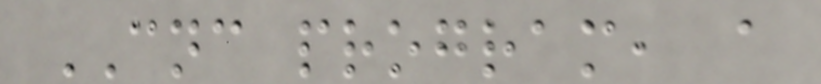CNC program, a
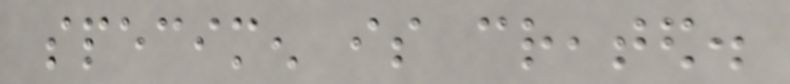specimen is created.
